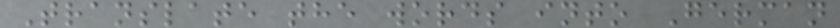Translate the words into German
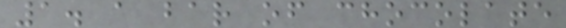1. a bar of chocolate
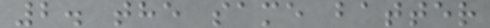2. the same batter
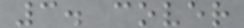3. cover
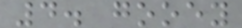4. gooey
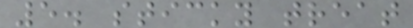5. sticky treat
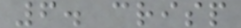6. crisp
